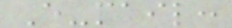E-mail:
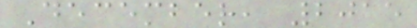December, 2015
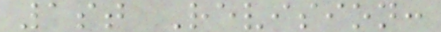1st Revision:
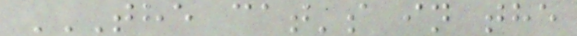THE CAT'S IN THE
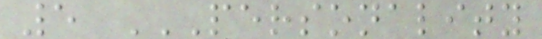5 PERSONALITY
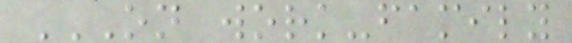ON WORK-FAMILY
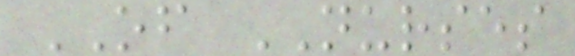OF NURSES
